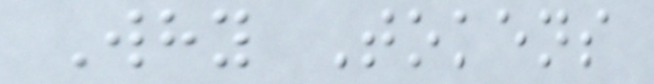Why Tokens
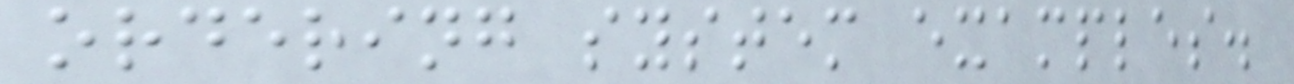ordering system examples.
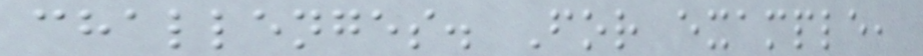challenges. For example,
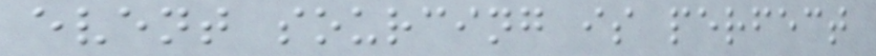event sourcing is perfect
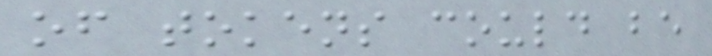of tokens could be
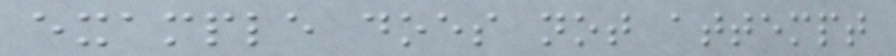example does not attempt
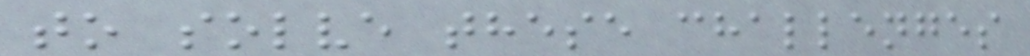to solve these challenges
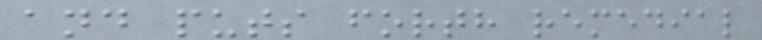and puts forth remedial
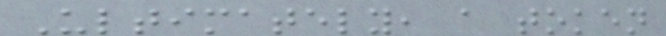Ultimately, a token
